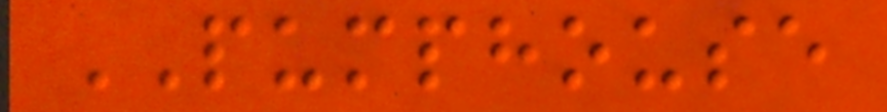PUMPHOUSE
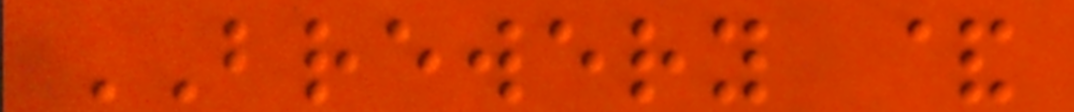BREWERY &
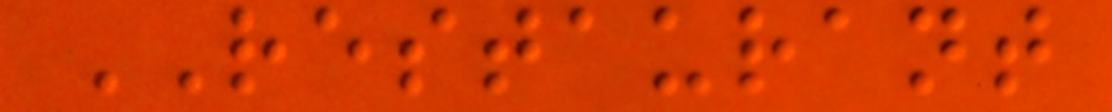RESTAURANT
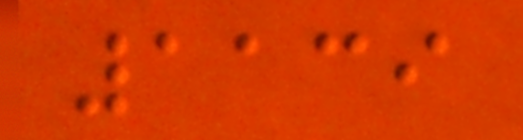1139
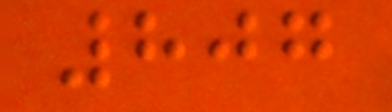807
